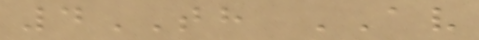4TH AV
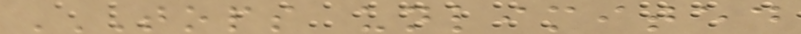TOPS UNLIMITED
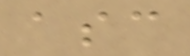asc
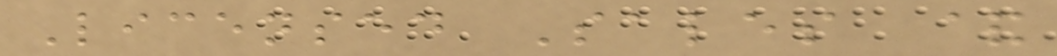Licensed Sales &
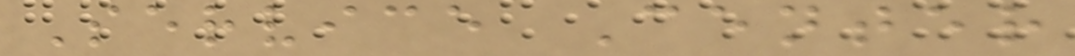Service Center
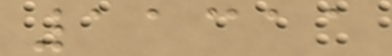11311
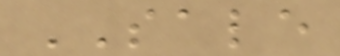SALE
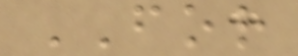FOR
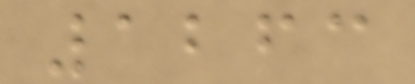1263
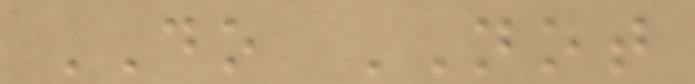DO NOT
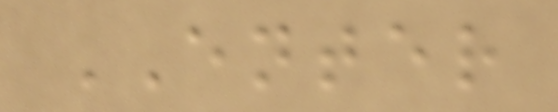ENTER
